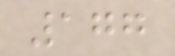177
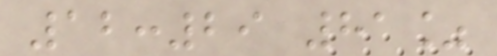12:29 81%
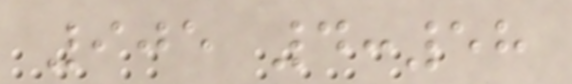905 4:58
